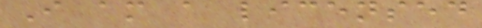I am a licensed
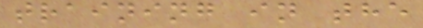training in the
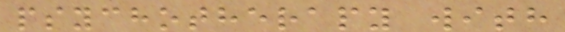psychotherapy with
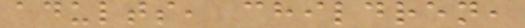adults, children,
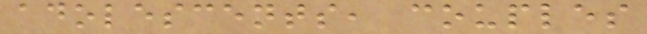adolescents, couples
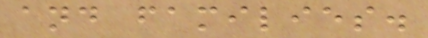and families.
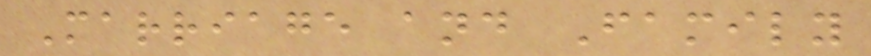Marriage and Family
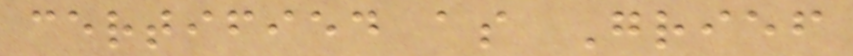certified as Grief
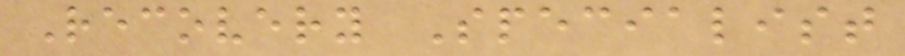Recovery Specialist
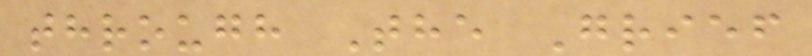through The Grief
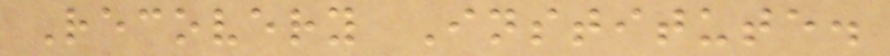Recovery Institute.
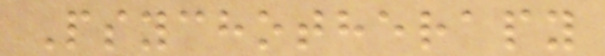Psychotherapy
